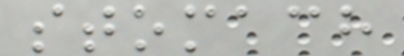stomach
